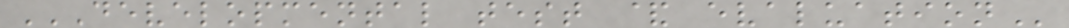DEVELOPMENTAL TEST & EVALUATION
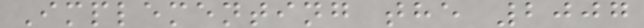Implementing the 2007
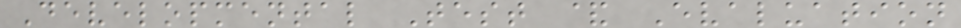Developmental Test & Evaluation
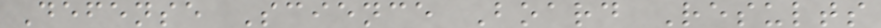Defense Science Board Results
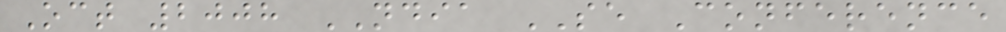Oct 2008 NDIA SE Conference
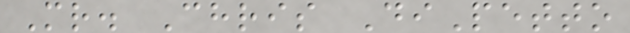Mr. Chris DiPetto
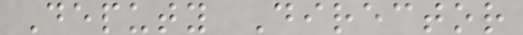Deputy Director
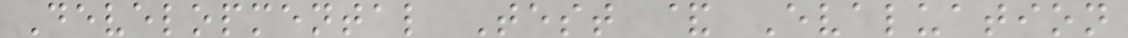Developmental Test & Evaluation
